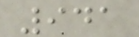941
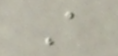A
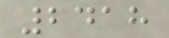2418
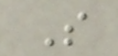S
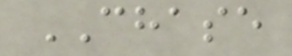CHASE
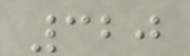320
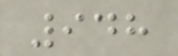948
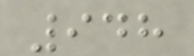948
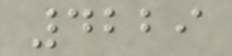4229
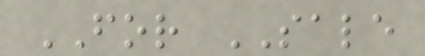FOR SALE
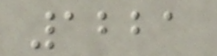1221
